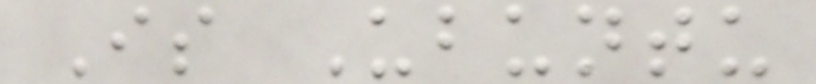Is Ubuntu
